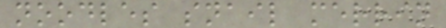noodles snail merrin
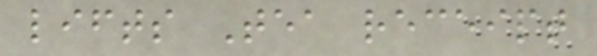lifts Tea receipt
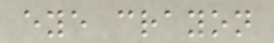eye crayon
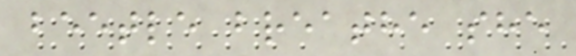beetle breathe she
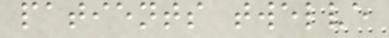patients twelve
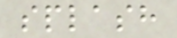splash
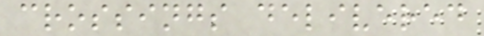crossings delivered
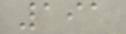191
